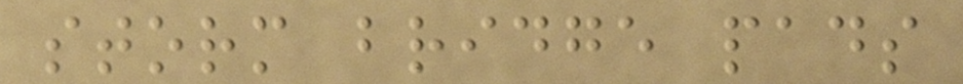storm bridge pads
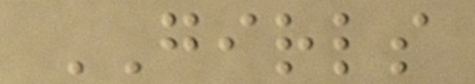GIRLS
